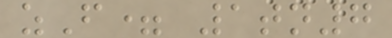zF= 1tn7
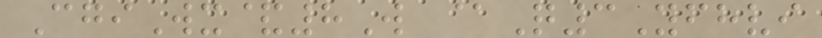CgiWx&8W @Q3Yfhvi
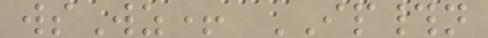wsWz+ IP#n
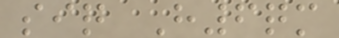siq H6qm
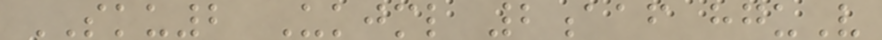SKU2 Ukjml 2aaf hguV
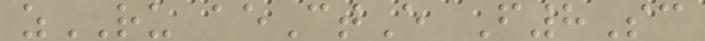zRU aeCtE F8Sc
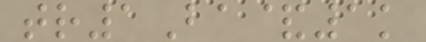tr1Ba&1k
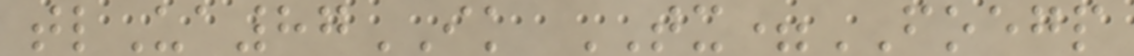tlUa87IK TX=FOEGP
